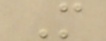M
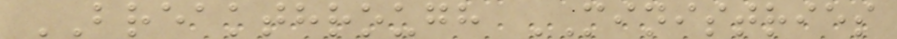BREAKTHROUGH MINISTRIES
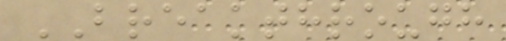BREAKTHROUGH
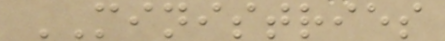MINISTRIES
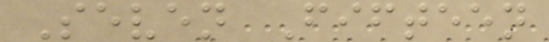Seven Fifteen
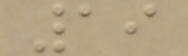19
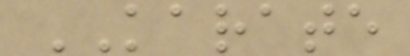KARATE
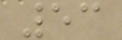53
